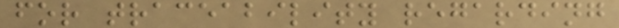for traceability regarding
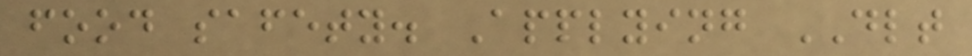food safety. Applying DLT
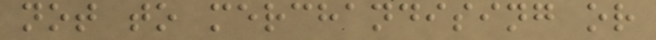not to merchandising or
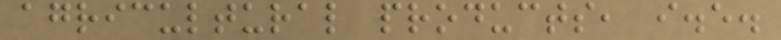agricultural products, i.e.
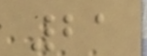21
